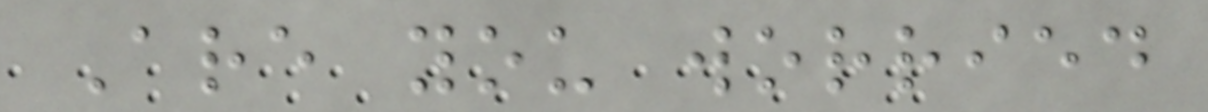Are you worried
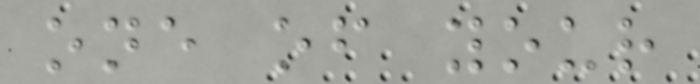one of your
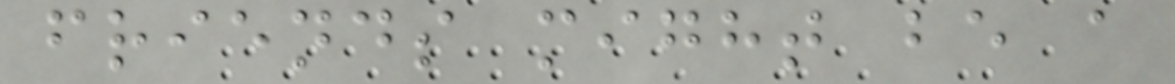friends might be a
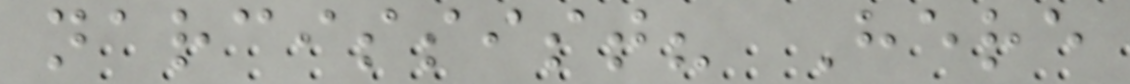narcissist? Here
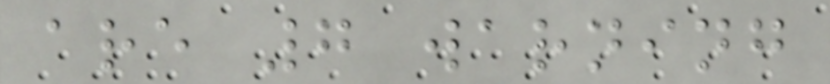are 7 warning
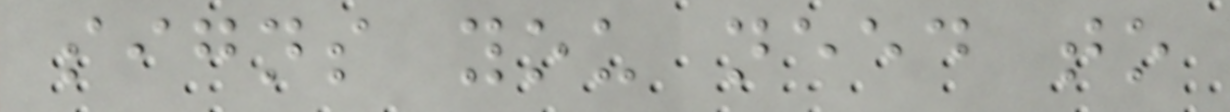signs you need to
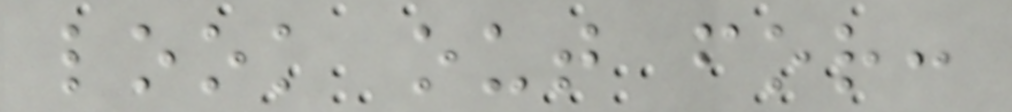look out for:
